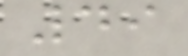49
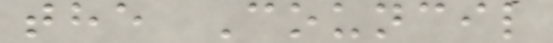the Council
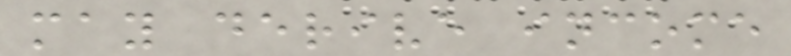may derive income
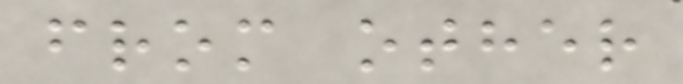from other
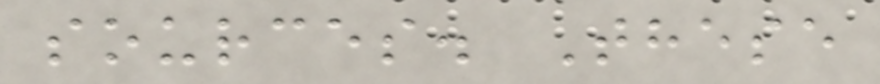sources. These
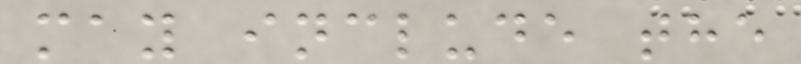may include the
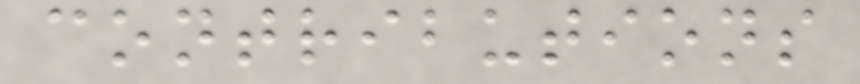contributions
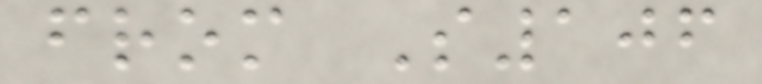from S106
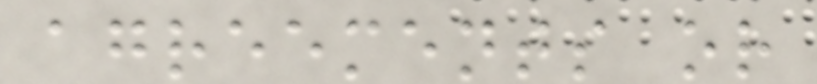agreements or
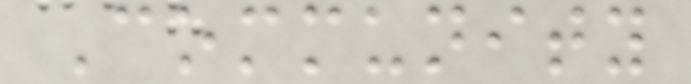Community
